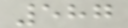587
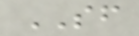SF
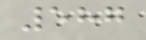587
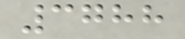3788
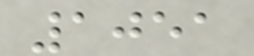1051
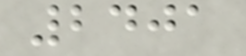2401
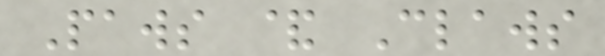Paws & Claws
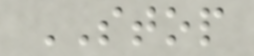STOP
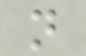n
